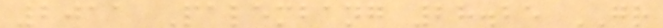2011 Palembang 28.25 GR
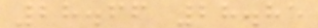28.66 28.85
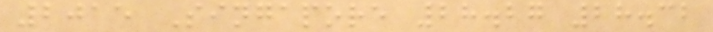2015 Singapore 28.27 28.32
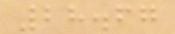28.67
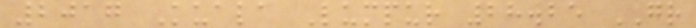2017 Kuala Lumpur 28.25 GR
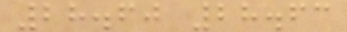28.60 28.63
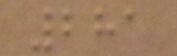281
